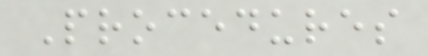Procedures
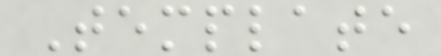Template
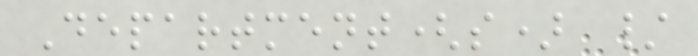Department(s) /
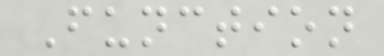Function
